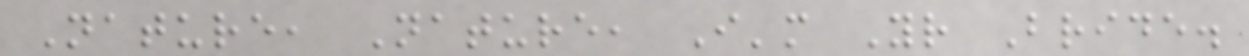Nature, Nature, I'm Your Bride.
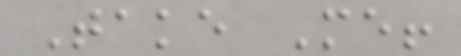Take Me!
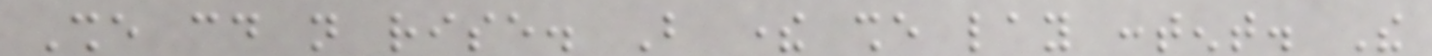She could not rise. But there she lay content. The
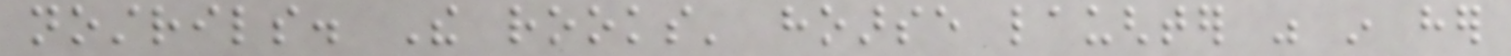nostrils. The rooks' hoarse laughter was in her
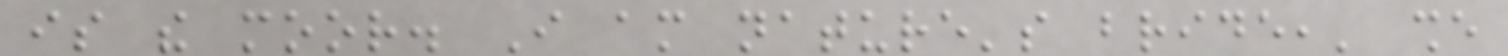is the moor. I am nature's bride,' she
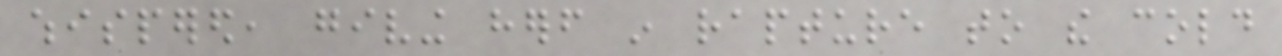whispered, giving herself in rapture to the cold
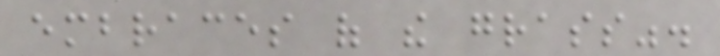embraces of the grass".
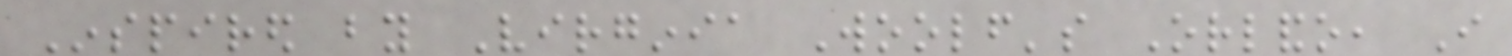Inspired by Virginia Woolf's Orlando, I
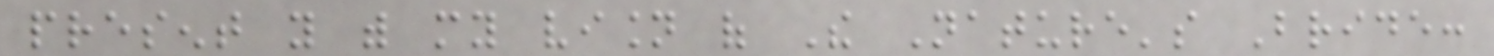present you with my vision of The Nature's Bride:
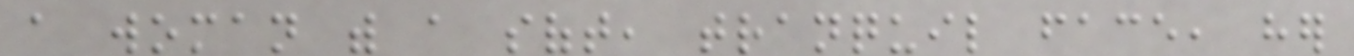a woman with a soft, tranquil face, her
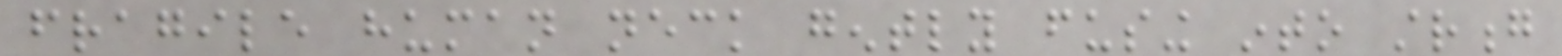fragile human neck gently fusing into strong
